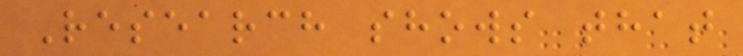Research shows that
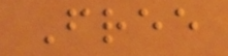Free
